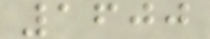1600
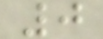0
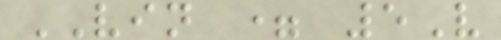VIN = 5V
